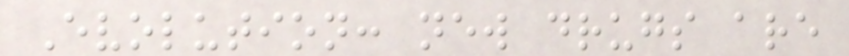Evolution: new drugs are
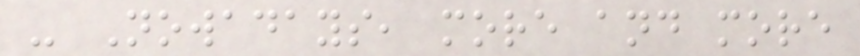- Nowadays, more and more
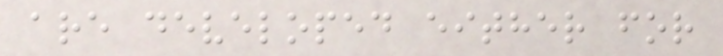are developed either for
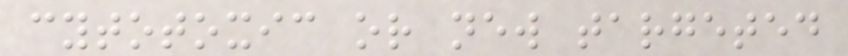cytotoxic or new targeted
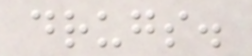drugs.
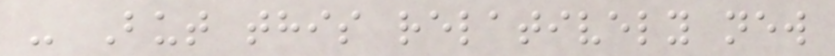- But this relatively new
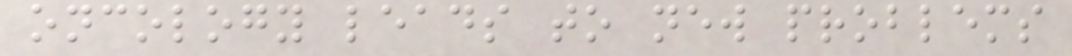oncology leads to new problems
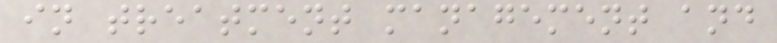in treatment management and
